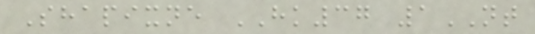Shapixne HK37 1NT
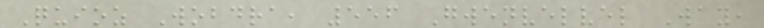Quioz Wobdra, 556 Gwenvelvel Way,
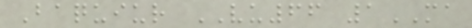Baquiur VU66 1MA
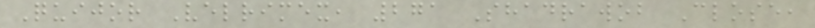Quijor Velrimex, 271 Shadrawob Close,
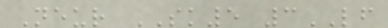Neur SK5 3LF
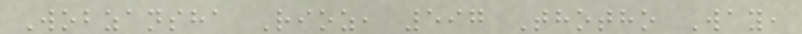Wobzansha Rioz, 597 Thotho Way,
